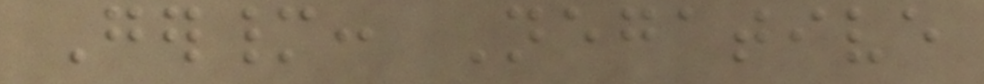Germany: Negative
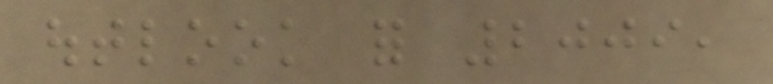outlook for 2009,
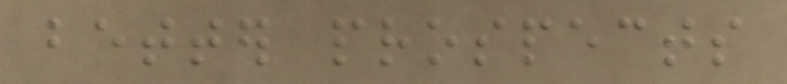better prospects
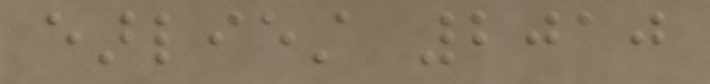earliest 2010
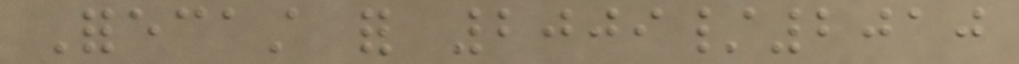Forecast for 2009/2010
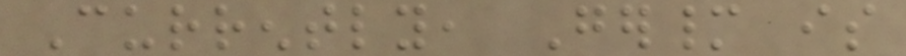Currently, Germany is
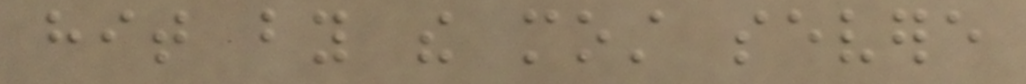hit by the most severe
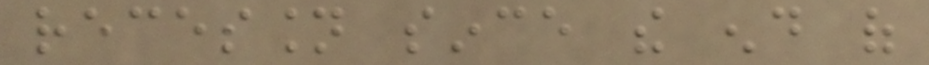recession since the end of
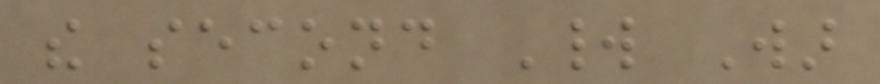the second World War
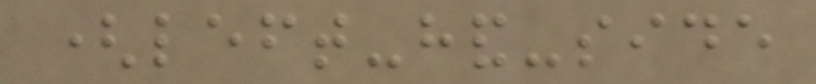(left-hand-side
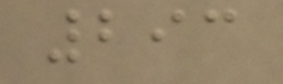293
